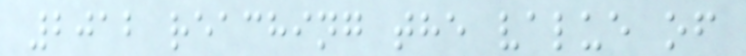2012 reaching the value of
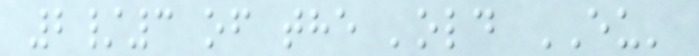2/3 of the 'old EU'
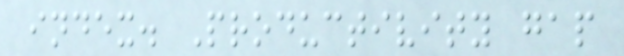index. Productivity gap
